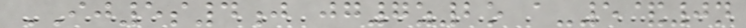IJ5s4j jg7z2o a-5&0n
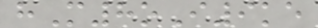hM8oI9ke
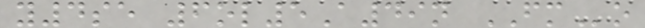y4se 6ol5A49n FMo
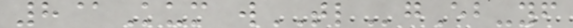8@Kum wTLgEb-yf
